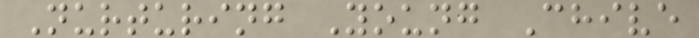Nurturing Young Chive
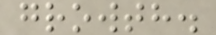growth.
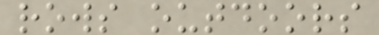rows outdoors
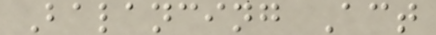Balancing Act
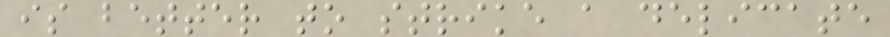is better to strike a delicate
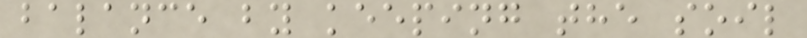balance by keeping the soil
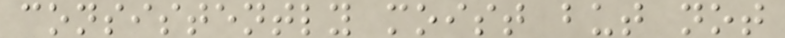consistently moist but not
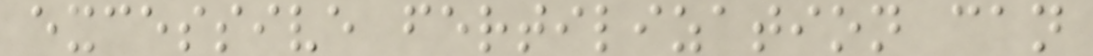excessive fertilization can
